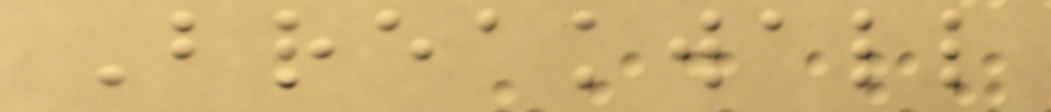Breakwall
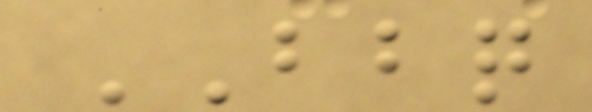BBQ
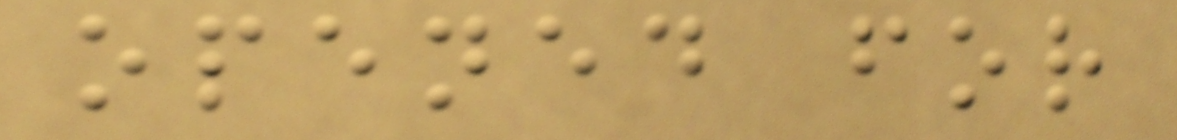opened for
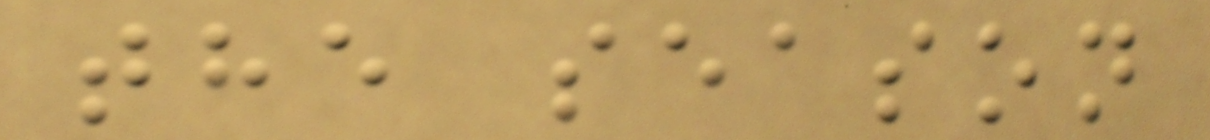the season
